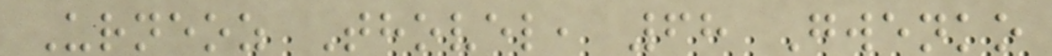Urneoz Thovel, 68 Gwenko
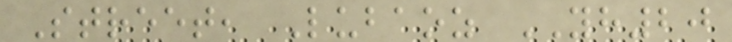Street, Lubaoz YH20
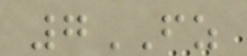7FZ
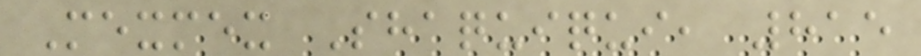Mexmex Shaquiqui, 815
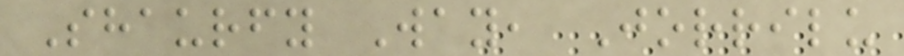Shaurfy Way, Jorrilu
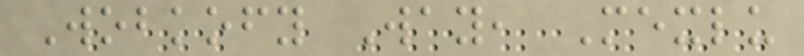Wobkofy Way, Mexlu
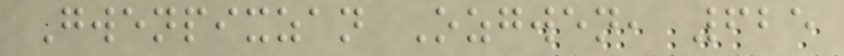Gwenpixzan Ozgwen, 625
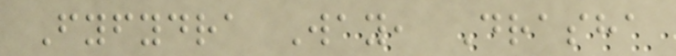Fyfydra Way, Drasha
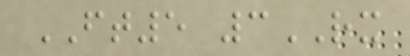FT5 3RX
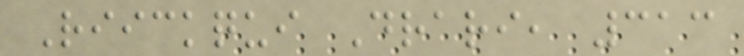Riickqui Drari, 313
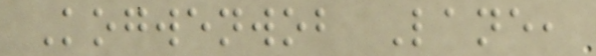Kogwenwob Lane,
